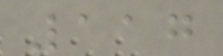117
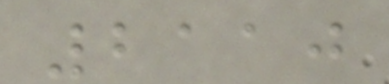2110
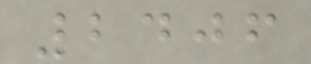2406
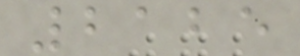2125
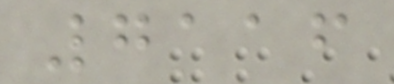7116
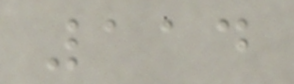114
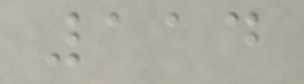114
